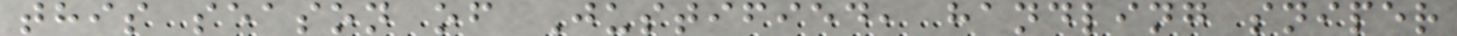this season of Justified, handling sniper
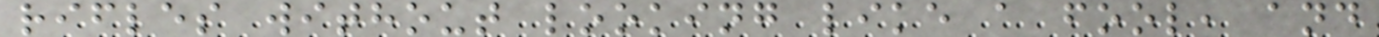rifles without looking like a fool, and
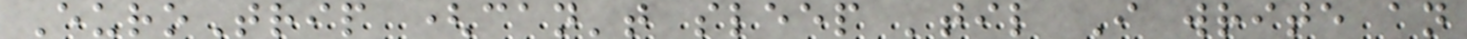EuroTrip (can't sleep 'til I write an
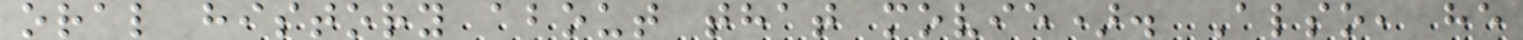oral history about that movie). Also, he
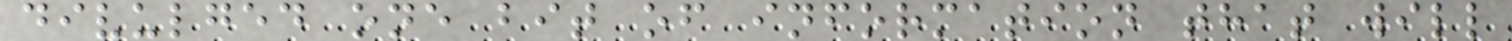divulged one bit of information that will
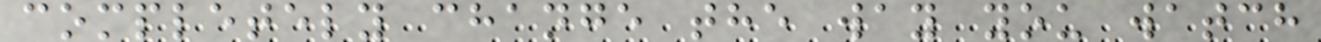completely change the way you watch
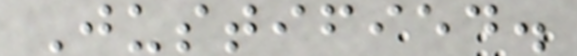Justified.
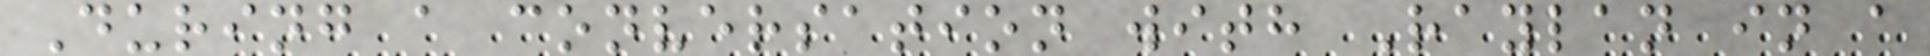During a conversation with Raylan in a
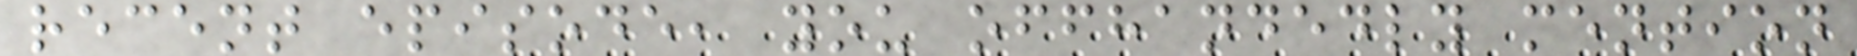recent episode, you offhandedly mention
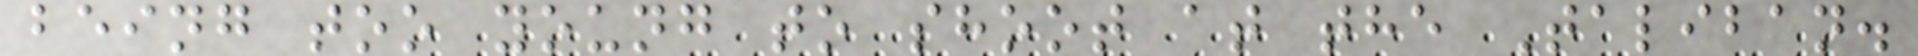being too young to shoot at the Taliban.
